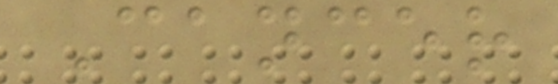Cancer
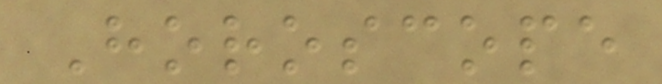Horoscope
